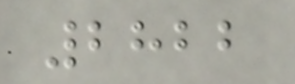2822
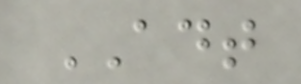ADT
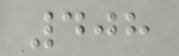408
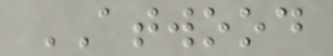ATWOOD
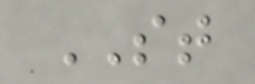ST
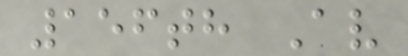156th Av
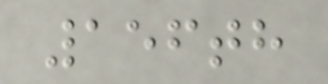156th
